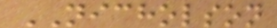NICHOLSON
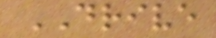DRIVE
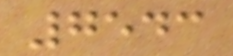7543
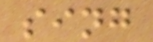sing
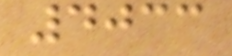4033
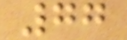77
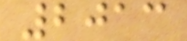2013
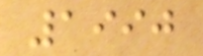1990
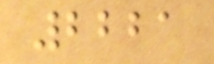2221
